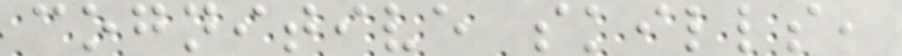cognitive skills,
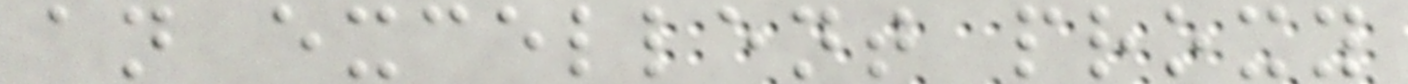an excellent proxy
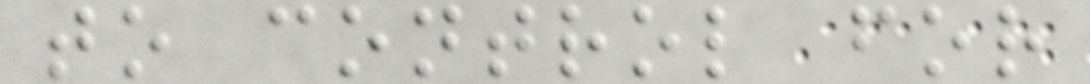to control for
